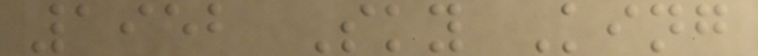1952 Sky King
